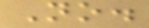No.
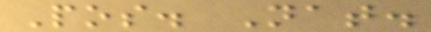Pos. Nat.
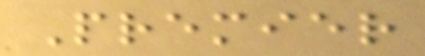Premier
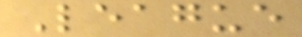League
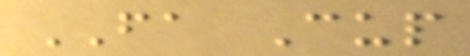FA Cup
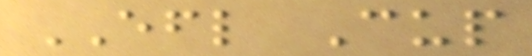EFL Cup
